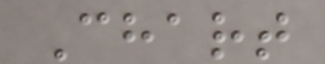Chart
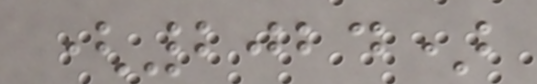(2024)
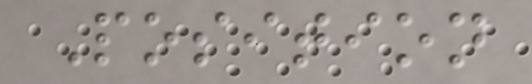Position
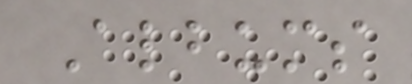Albums
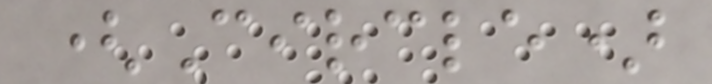(Circle)
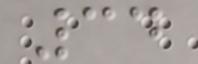34
